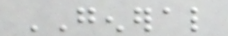GENERAL
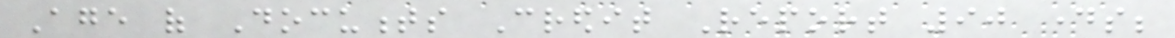Age of Documents Credit Report 90 days;
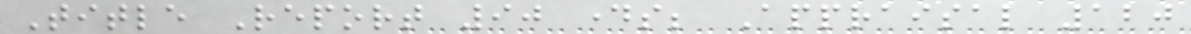Title Report 90 days; Appraisal 120
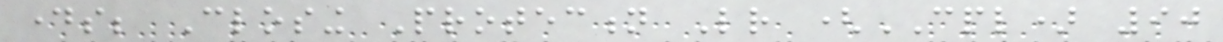days; Closing Protection Letter (CPL) 90
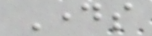Days
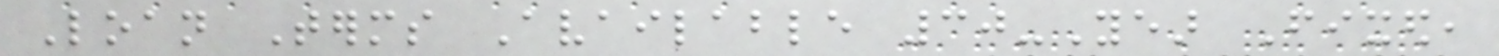Loan Terms Available 30-Year Fixed,
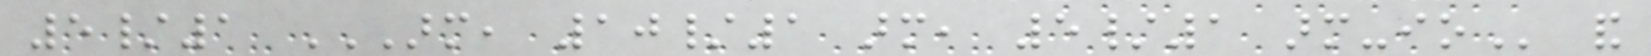5/1 ARM, 10/1 ARM, 5/1 ARM-IO and
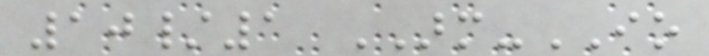10/1 ARM-IO
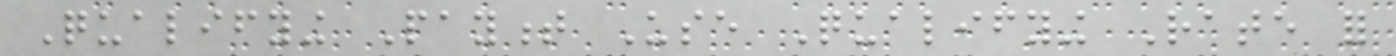Qualifying Payment Use Qualifying Rate for
